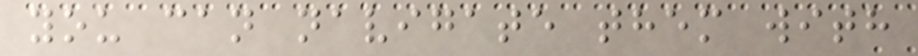you can navigate them with
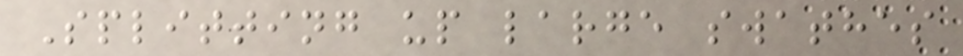Splitting up large swathes
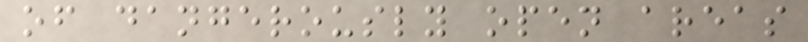of dangerously open areas
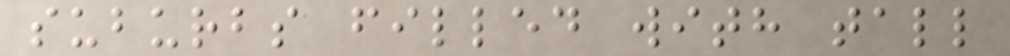suburbs filled with tall
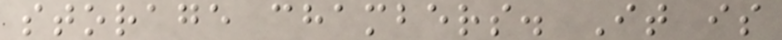storage chambers. It is
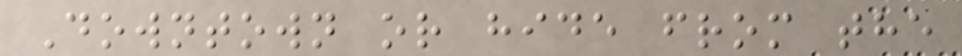Downtown or hide from the
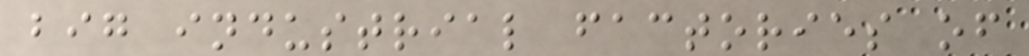big industrial factories of
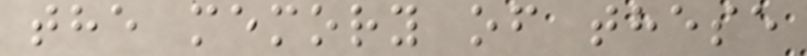the memory of these
